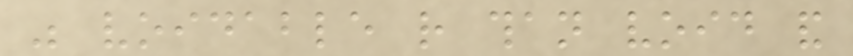was voidable rather than void and
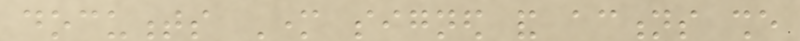documents Mother signed and actions she
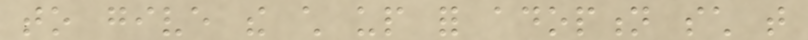to give the child up for adoption such that
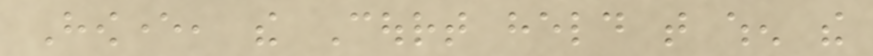However, the Court held that when the
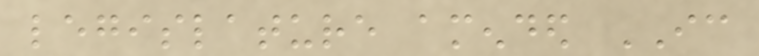legislature amended IC
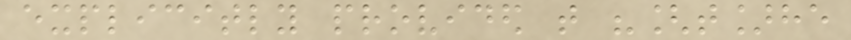explicitly provided that "[t]he
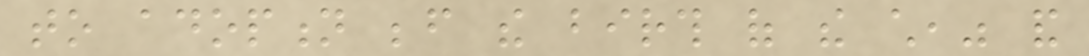to adoption before the birth of the child," and
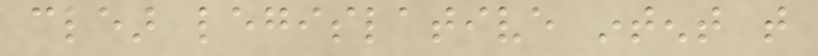clear legislative intent that
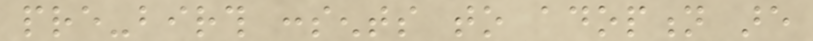pre-birth consents to adoption are
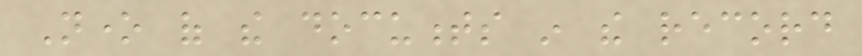None of the documents in the record
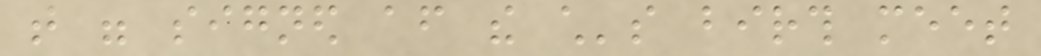that were signed after the child's birth meet
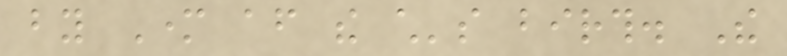by Mother after the child's birth. The
